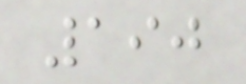190
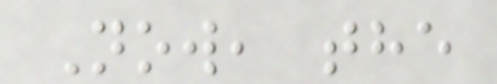Now, the
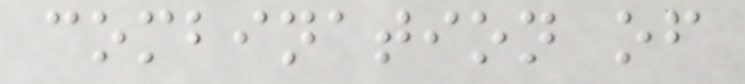combination of
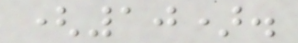(10).
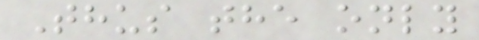Thus the only
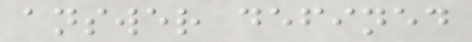answer defined
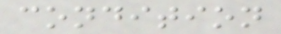condition
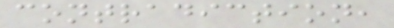contradiction,
